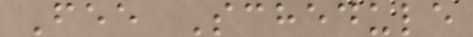Fee Schedule
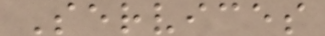Services
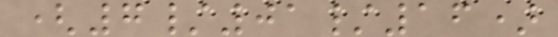(7/01/16)
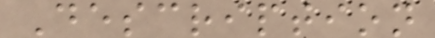Description
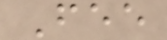Fee
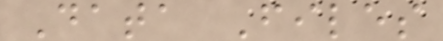Data Files
